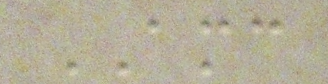AMC
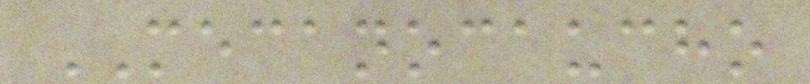MECANOCAUCHO
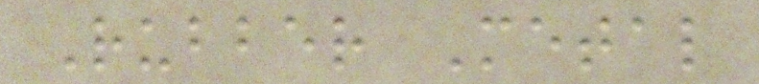Rubber Metal
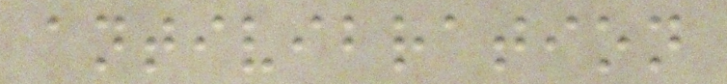antivibration
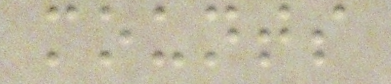mounts
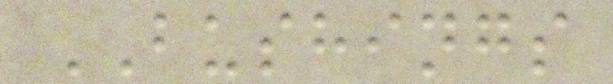BUSHINGS
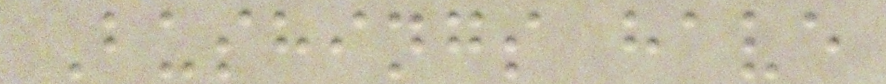Bushings have
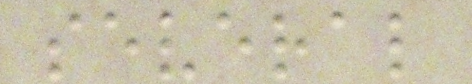several
